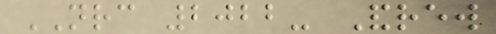NRC 2022- Andrew
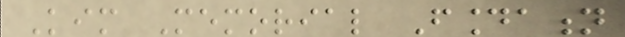Kim Memorial Foundation
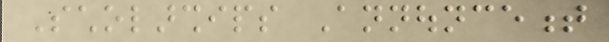Scholarships Announcement
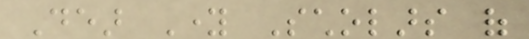Dear Young Scholars of
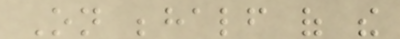On behalf of the
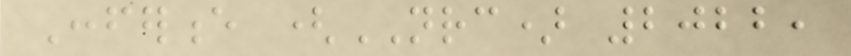Conference (NRC) 2022,
